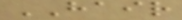HAIR
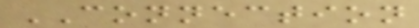CONNECTION
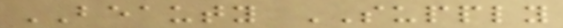BEAUTY SUPPLY
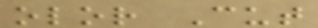olor Cut
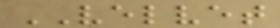VELVET
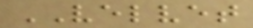VELVET
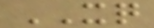XQ
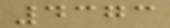4373
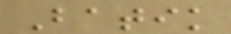Batik
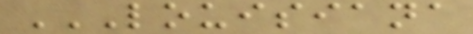LOUISIANA
